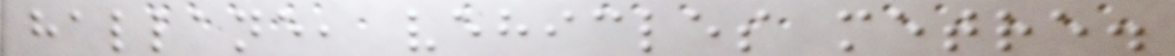hallane, vehicles metre.
